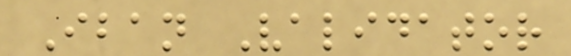Iban Validator
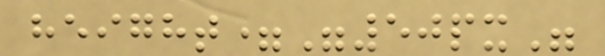height="50px"
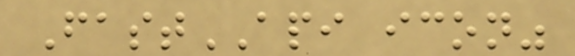FastAPI icon"
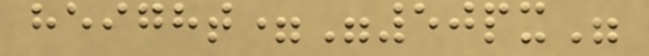height="50px"
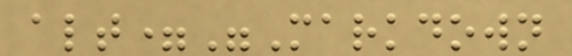alt="Markdown
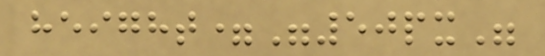height="50px"
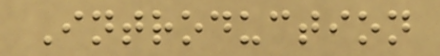Introduction
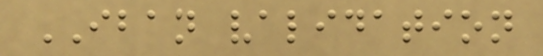IBAN validation
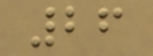26
